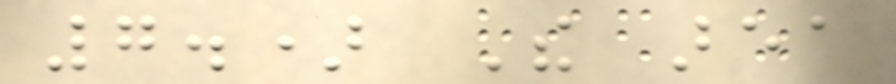7.) The area
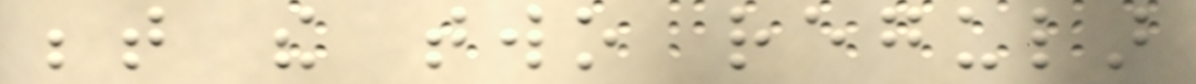between the two regular
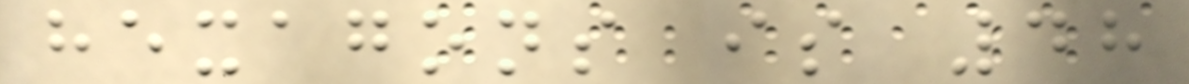hexagons is 48
